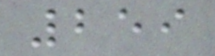259
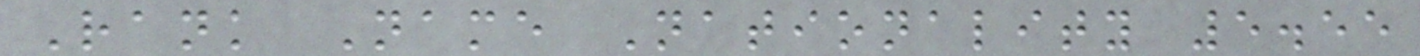Rank Name Nationality 5.55
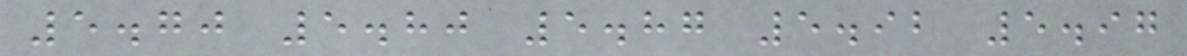5.70 5.80 5.87 5.92 5.97
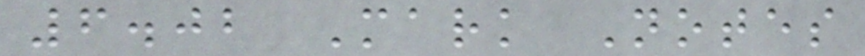6.02 Mark Notes
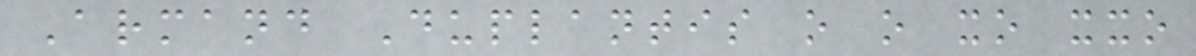Armand Duplantis o o xo xxo
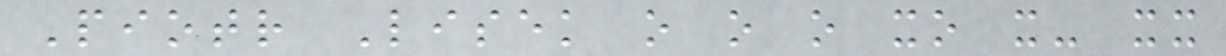Piotr Lisek o o o xo x- xx
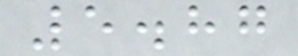5.87
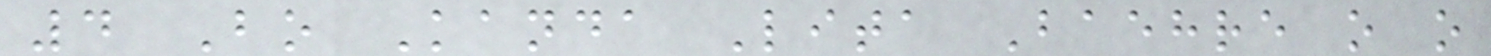4 Bo Kanda Lita Baehre o o
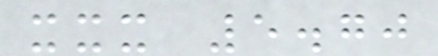xxx 5.70
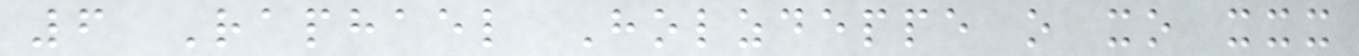6 Raphael Holzdeppe o xo xxx
